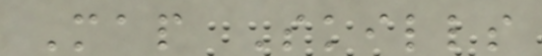Map Skills
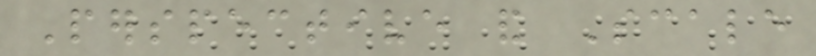Perspective and Scale
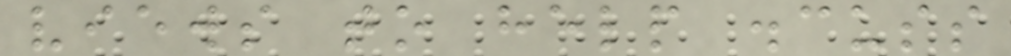views to help discuss
